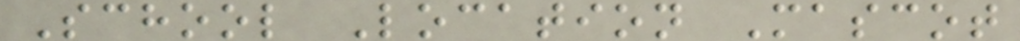School Location Mascot
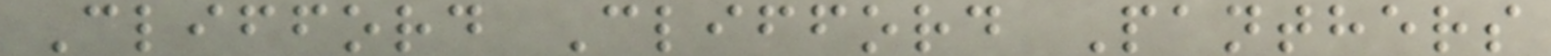Clifford Clifford Panthers
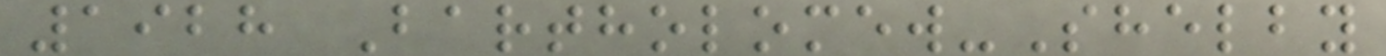1928 Bartholomew-Shelby
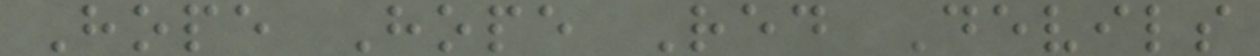Hope Hope Red Devils
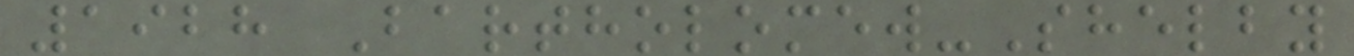1928 Bartholomew-Shelby
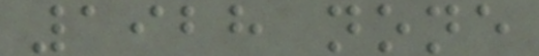1928 none
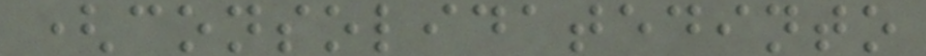(consolidatedinto
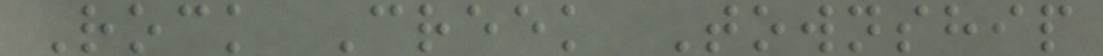Rock Creek Township
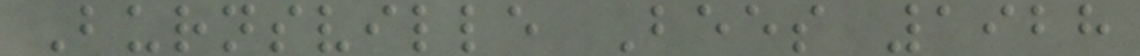Burnsville Bees 1928
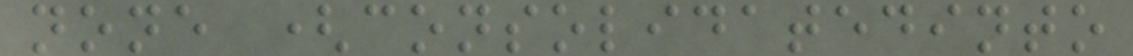none (consolidatedinto
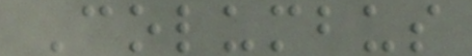Columbus
